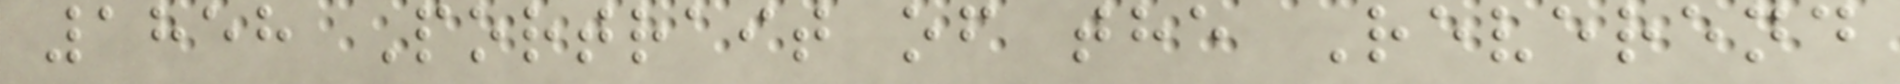1858 Portrait of the Reverend
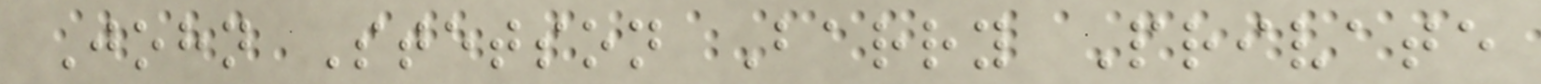John Stetson Barry Private
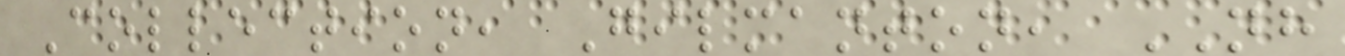Collection, Gilmanton, NH
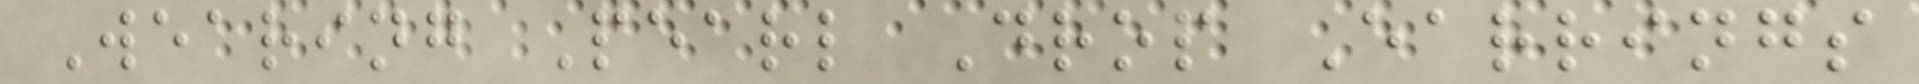Wearing Pearl Drop Earrings
